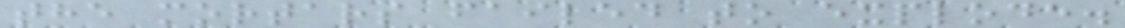the mortars failed to explode.
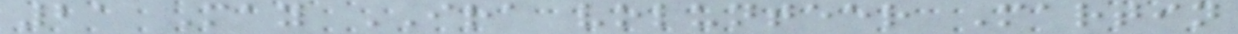21 May IRA volunteer Martin
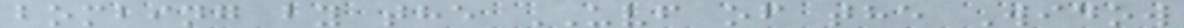bombing by the UVF of the Widow
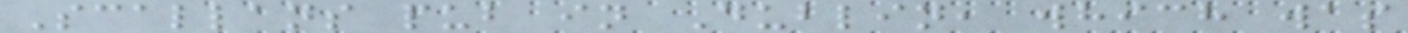Scallans pub in Dublin, which was
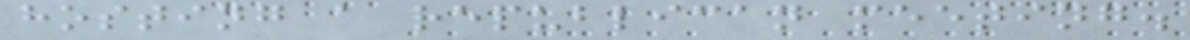hosting a republican meeting.
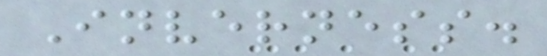Inverness.
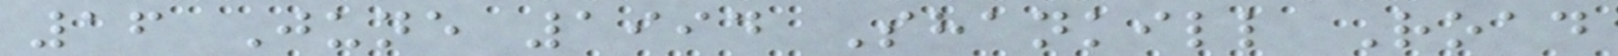16 June 1994 Shankill Road
